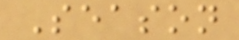Season
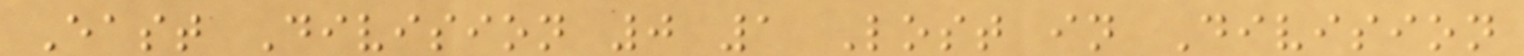East Division 0 1 Lost in Division
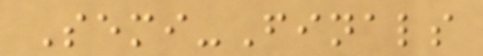Semi-Finals
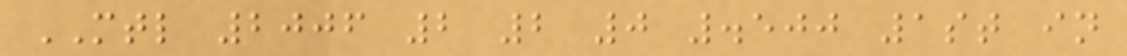MTL 2006 2 2 0 .500 1st in
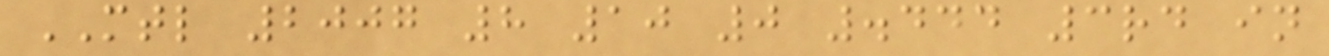MTL 2007 8 10 0 .444 3rd in
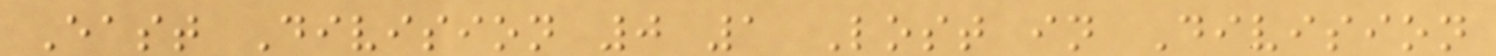East Division 0 1 Lost in Division
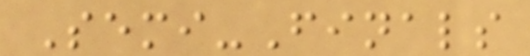Semi-Finals
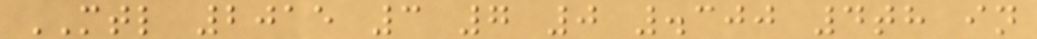MTL 2015 3 7 0 .300 4th in
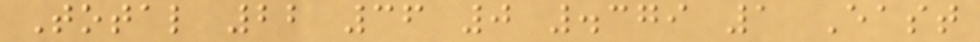Total 22 36 0 .379 1 East
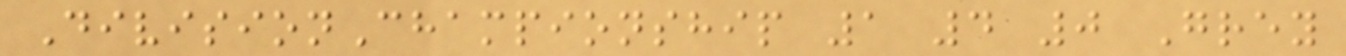DivisionChampionship 1 4 0 Grey
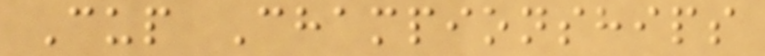Cup Championships
